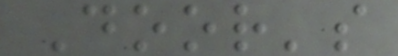Door's
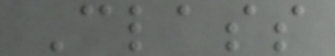Class
